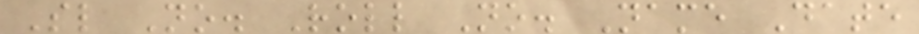Sl No. Roll No. Name Date
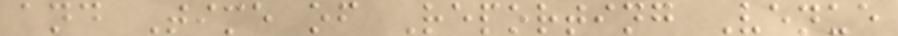and Time of Reporting Venue
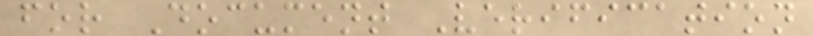for Document Verification
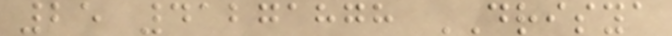25 41271878 DRISYA
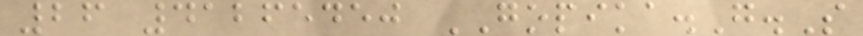26 41265450 GOPIKA.G.S
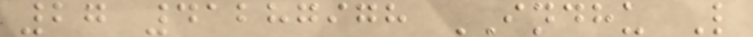27 41287978 INDHU L
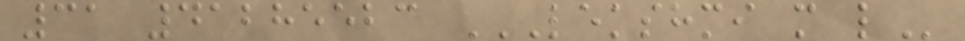31 41285523 LEKSHMI M L
